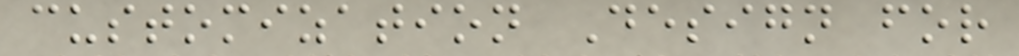customization Design for
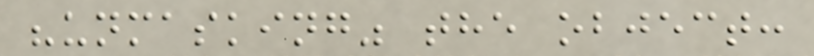"unmasking" the object:
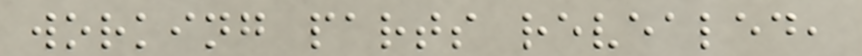working parts revealed,
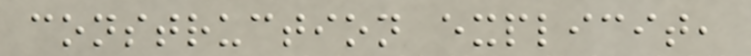construction explicit,
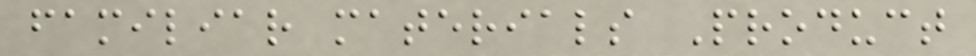familiar materials Product
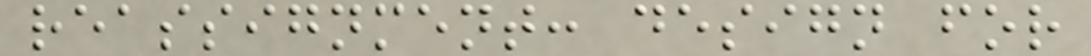reassignment: design for
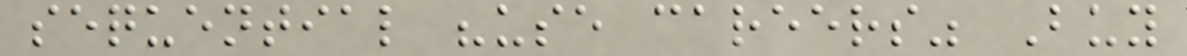sequential "use careers" Buy
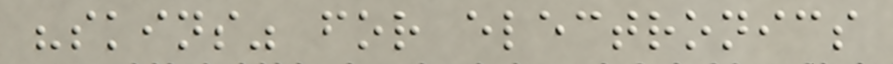"skins" for electronics
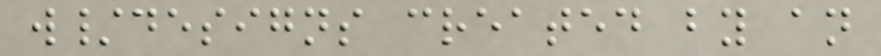w/designs created by an
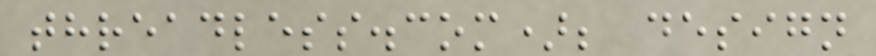threadless.com); design
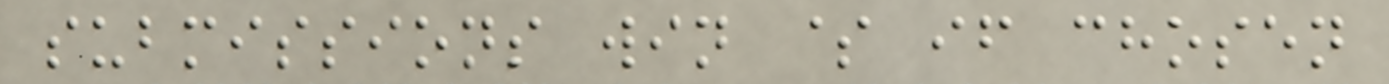submissions win $ if chosen
